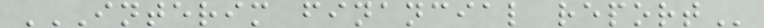INTERIM FINANCIAL REPORT
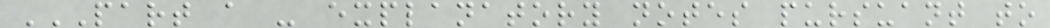PART A - EXPLANATORY NOTES PURSUANT TO
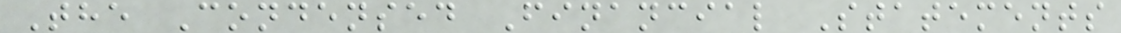The Condensed Financial Statements
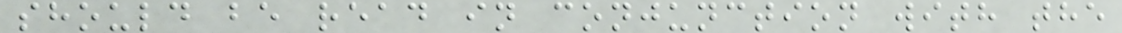should be read in conjunction with the
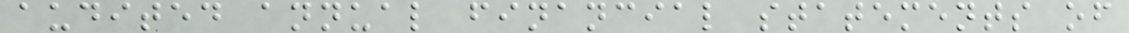audited annual financial statements of
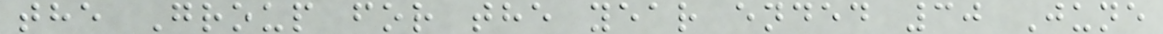the Group for the year ended 30 June
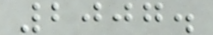2007.
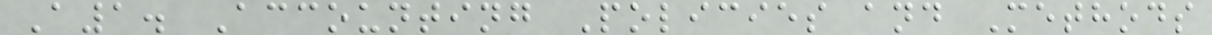A1. Accounting Policies and Methods
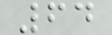64
